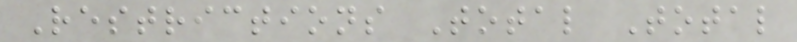Restrictions Total Total
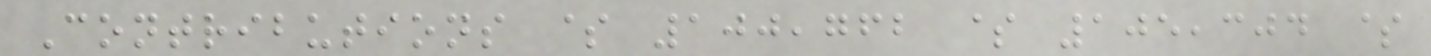Contributions $ 100,762 $ 105,304 $
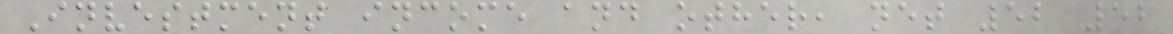Investment income and other, net 52 52
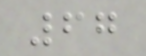67
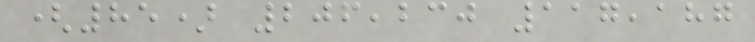(85) 206,230 117,187
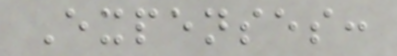Expenses:
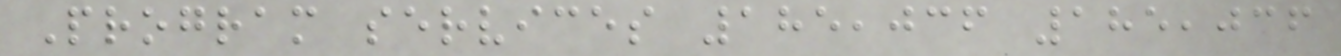Program services 185,036 185,036
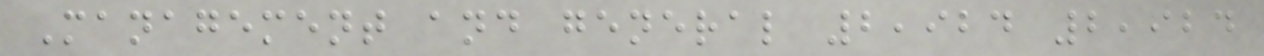Management and general 2,924 2,924
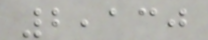2,130
